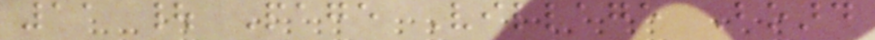11 | Page Village Board
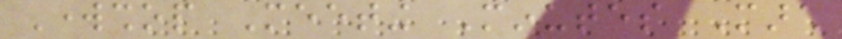Workshop Meeting Minutes March
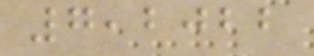7,2022
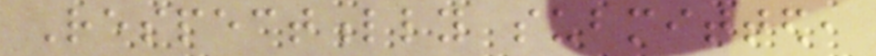Respectfully submitted,
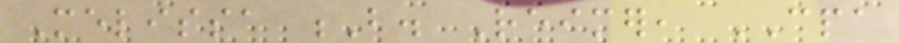Melissa B. Reimer, CPA
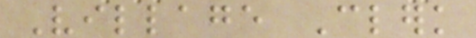Village Clerk
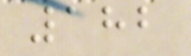182
